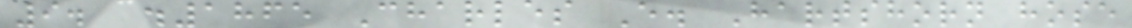9. c.1865 Charles E. Hartshorn hose
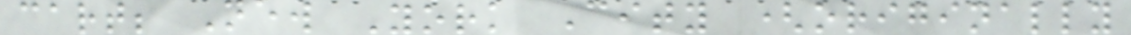cart; New York City (originally
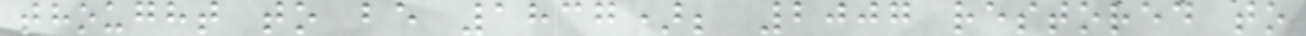thought to be 1837); 2007 restored to
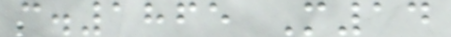c.1865 M14
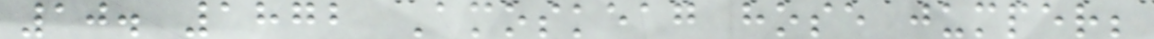10. 1872 Amoskeag hose jumper;
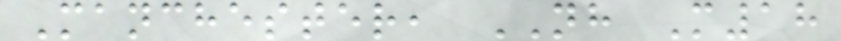Manchester, NH M18
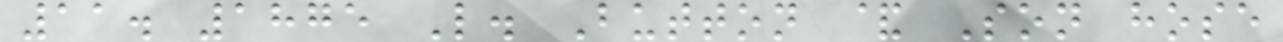11. 1875 L. Button & Son hose
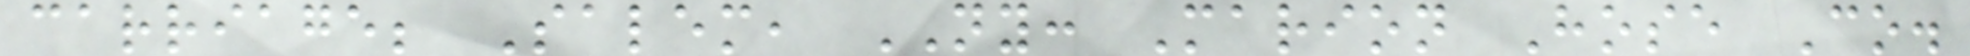carriage; Salem, NY: Marion Hose Co.
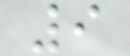9
